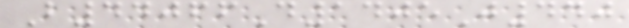B44066D1405J440
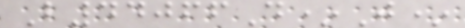B44066D*J*
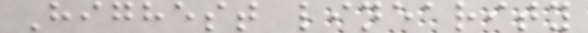Highest linearity
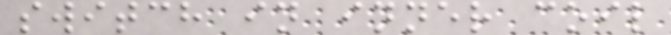switch in inner coil
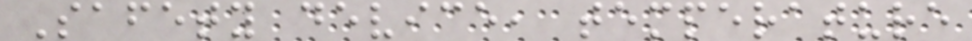Safety device, temperature
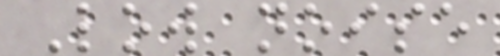Low noise
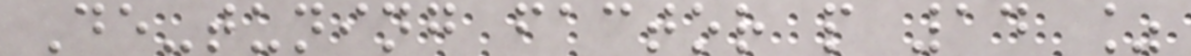De-tuning factor p 14 %
